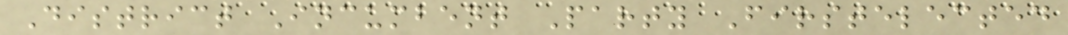District Incumbent Party Firstelected
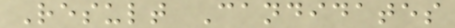Result Candidates
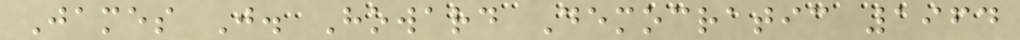James J. Howard Democratic 1964
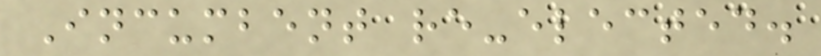Incumbent re-elected.
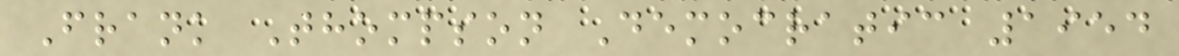Frank Thompson Democratic 1954
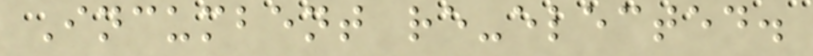Incumbent re-elected.
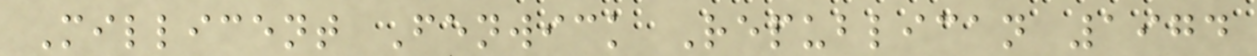Millicent Fenwick Republican 1974
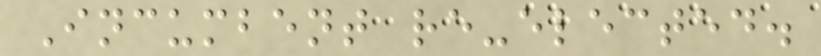Incumbent re-elected.
